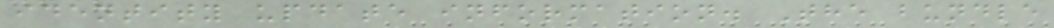identity update information. The bundle
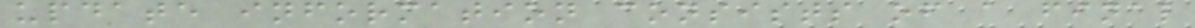update information consists of a final
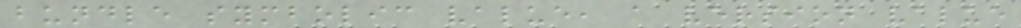bundle symbolic value, a version value
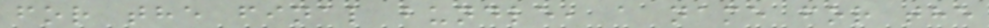for the final bundle, a name for the
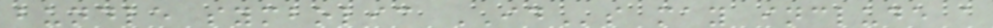bundle symbolic IDs may include a
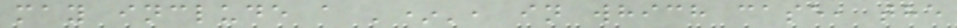may include a '*', in which case, the
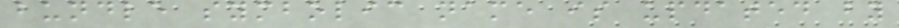bundle symbolic name is updated by
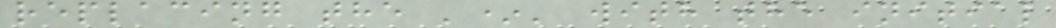replacing the '*' with the initial
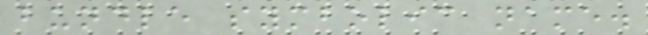bundle symbolic name.
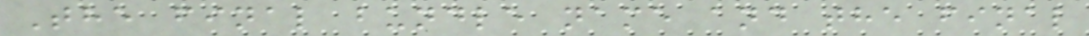The final bundle name and the final
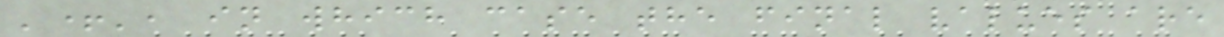'+', in which case the final values are
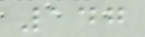147
